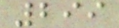299
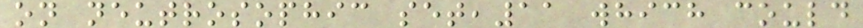on neutrosophic set,11 which could
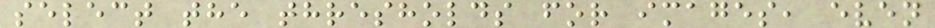select the thresholds for images, even
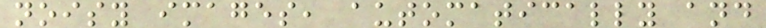noisy images, automatically and
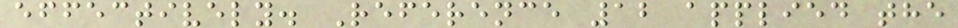effectively. Reference 12 applied the
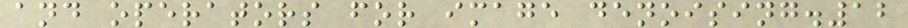and operators for image denoising.12
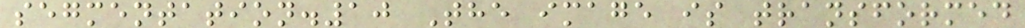segmentation.10 The image is transformed
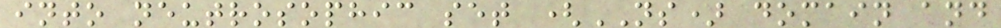into neutrosophic set (NS) domain and
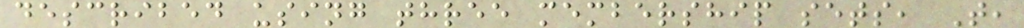described using three membership sets, T,
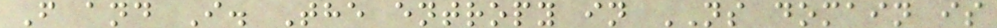F and I. The entropy in NS domain is
